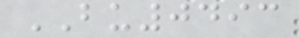BU0493
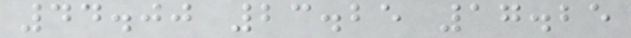44.00 23.25 17.25
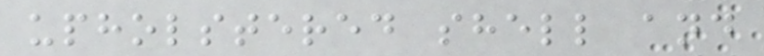upholstered shell and
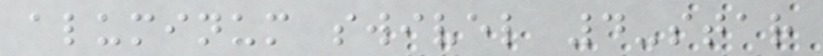aluminum swivel 4-star
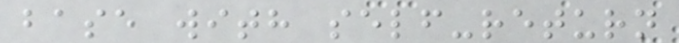base with self-return
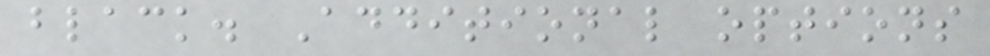black. Additional options
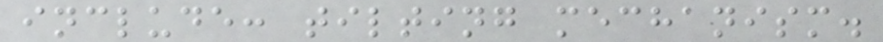include: tilting mechanism.
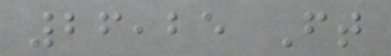26,25 Ft
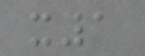x1
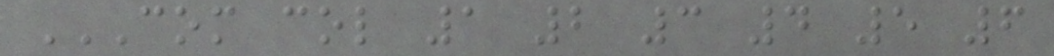COM COL 1 2 3 4 5 6
